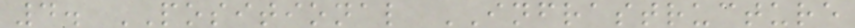4. POSITIONAL INFRASTRUCTURE
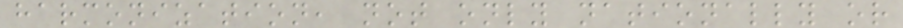harmonization, not only nationally or
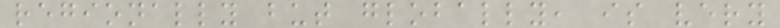regionally but globally, is very
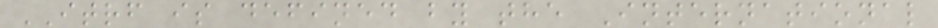ITRF is defined by the International
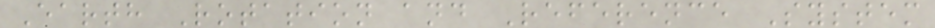Earth Rotation and Reference System
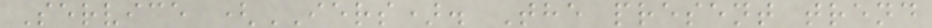Service (IERS). The present trend
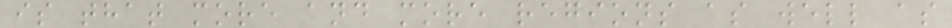is that more and more regions as well as
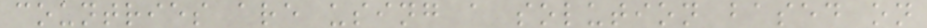countries are using a solution based on
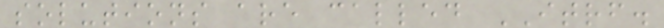solutions are called ITRF.
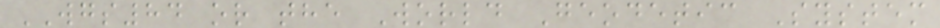WGS84 or the World Geodetic System
